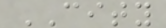CITY
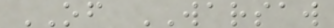OF WARSAW
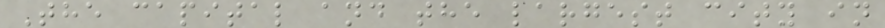The capital and the largest city in
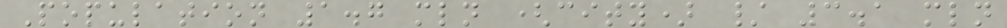Population 1.7 mln (city) / 3.1 mln
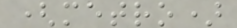(metro)
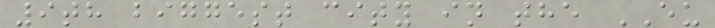9th biggest city in the EU
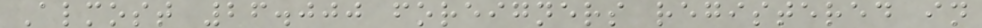Almost 26.000 foreigners registered in
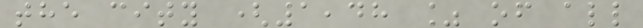the city (1,48 % of all
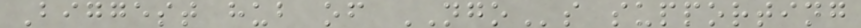Biggest hub of NGOs supporting
